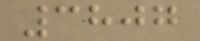3807
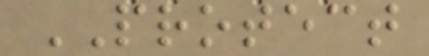PROTECT
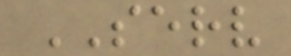SERV
